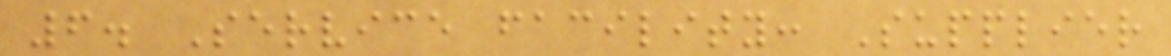6. Service facility: Supplier
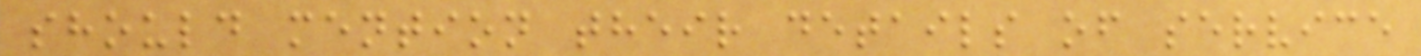should mention their details of service
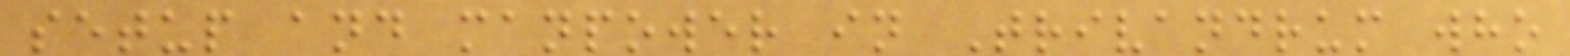setup and manpower in Trivandrum who
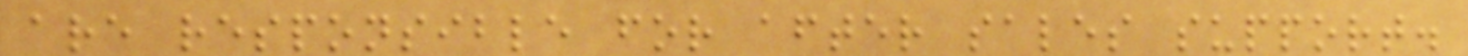are responsible for after sales support.
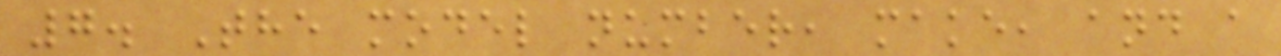7. The model number, make, and a
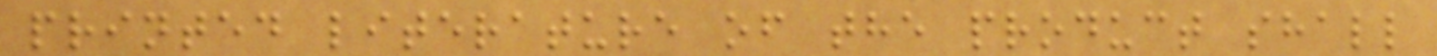printed literature of the product shall
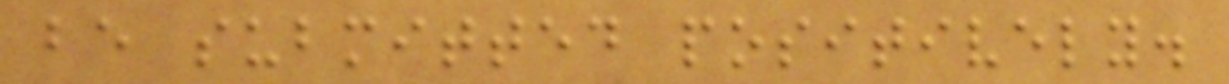be submitted positively.
